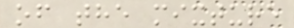of the mixture
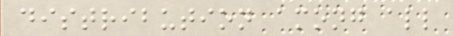distribution among all
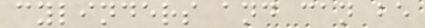cylinders and can be
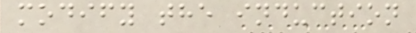modify the induction
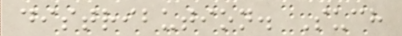distribution. Such
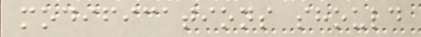modifications should
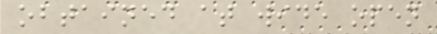obtained at wide open
